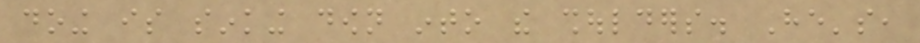doing is sinking down into the shoulders. He's,
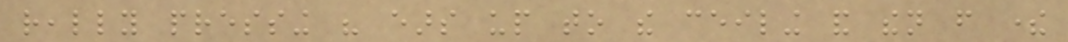really pressing his ears up to the ceiling and then from there
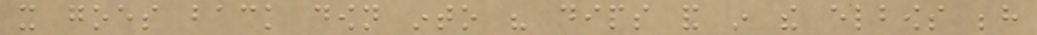it goes back down into his dips and in the elbows behind
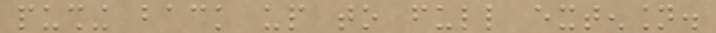pushing back up to full extension.
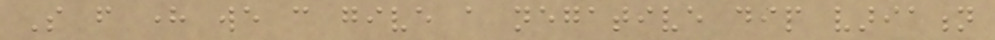So from here we can give a negative dip variation
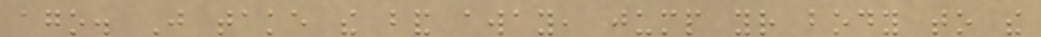ago. Just take the band away, jump your body to the
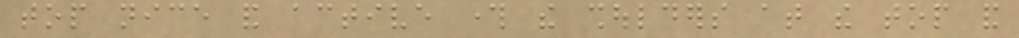top nice and active through the shoulders at the top and
